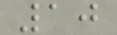10
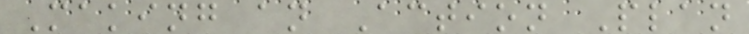Making an Action Plan
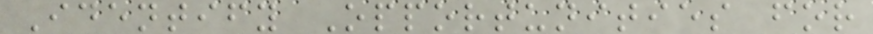Identify Opportunities for
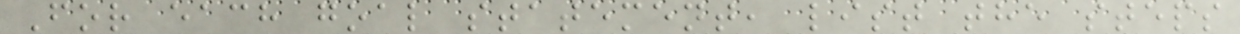For each goal statement, list the steps
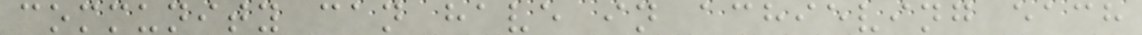community can have in achieving each
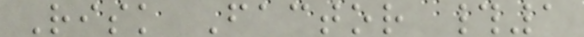Risk Factor #1
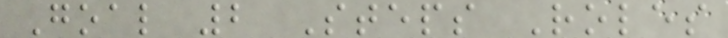Goal 2 Steps Roles
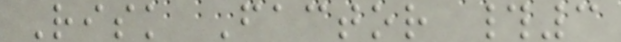Risk Factor #3
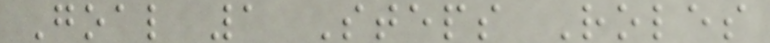Goal 1 Steps Roles
